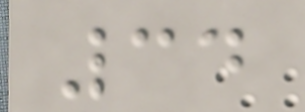34
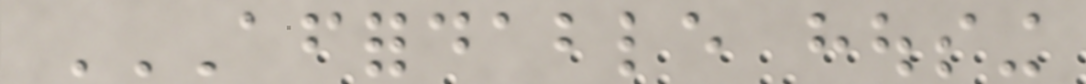AFFORDABLE HOUSING
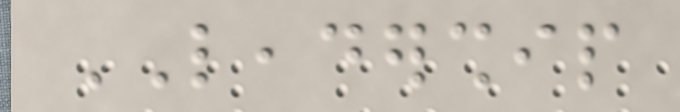LEADERSHIP
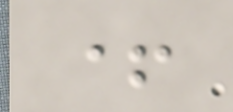+
